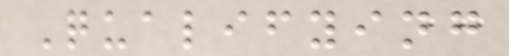Qualifying
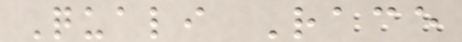Quali Race
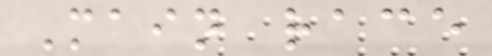Main race
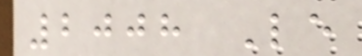2008 Le
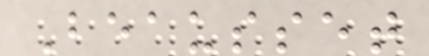Beausset
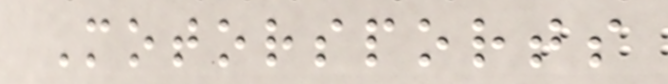Motorsports
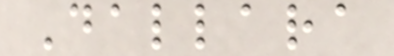Dallara
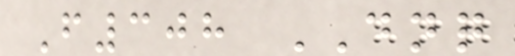F308 DNQ
